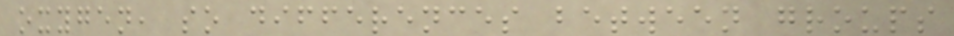oxygen, so differences between groups
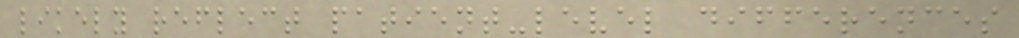likely reflect patient-level differences
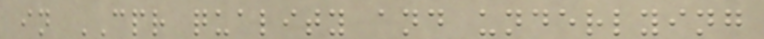in CPR quality and underlying
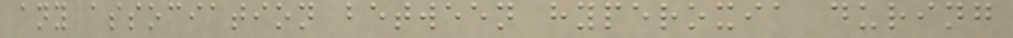any association between hyperoxia during
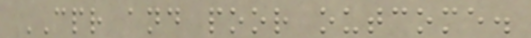CPR and poor outcome.
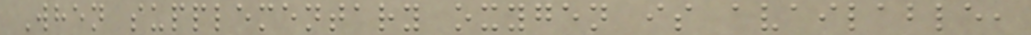When supplementary oxygen is available,
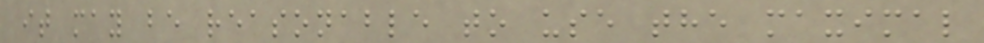it may be reasonable to use the maximal
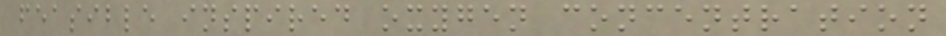feasible inspired oxygen concentration
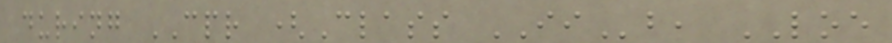during CPR (Class IIb, LOE
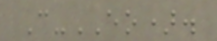C-EO).
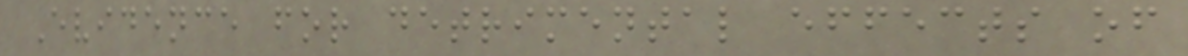Evidence for detrimental effects of
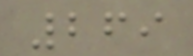269
